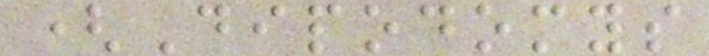(Dipodomys
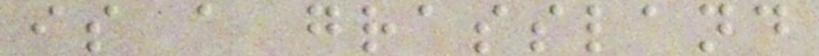is a grassland
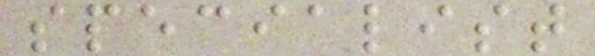specialist
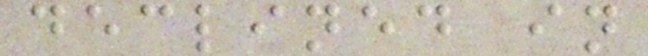declined in
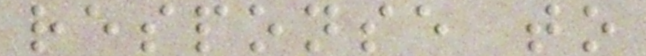response to
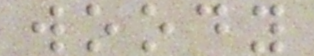woody
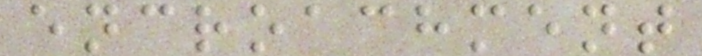encroachment
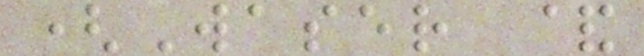(Waser &
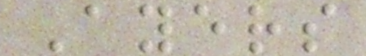Ayers
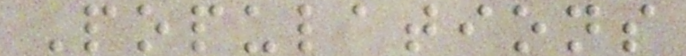Populations
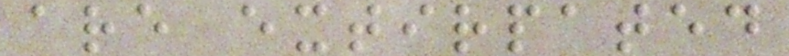are extirpated
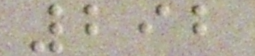292
